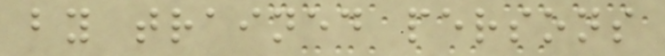by trained persons
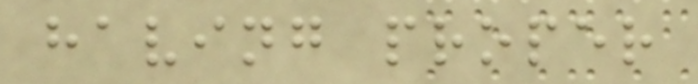having proper
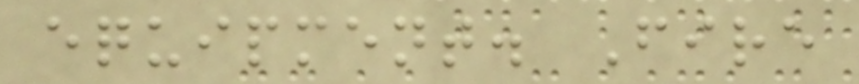equipment. Fire
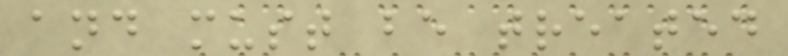and must be treated
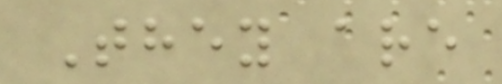They are
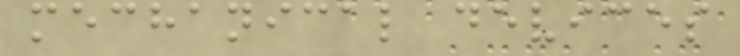mechanical devices
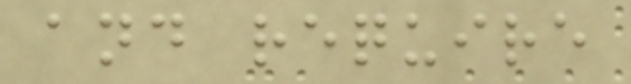and require
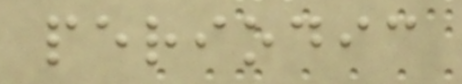periodic
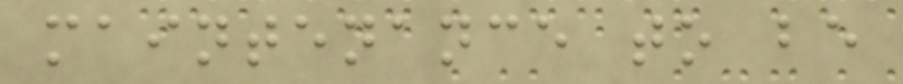maintenance to be
